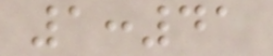1:41
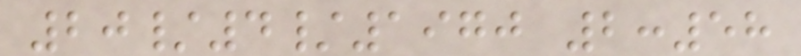20/4/1970 2:58
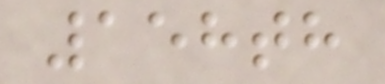158th
